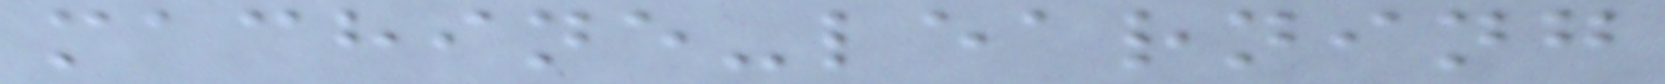machine-learning
